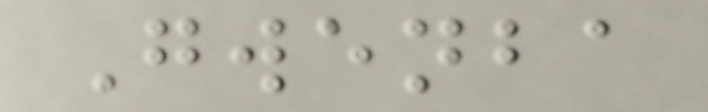Gwenba
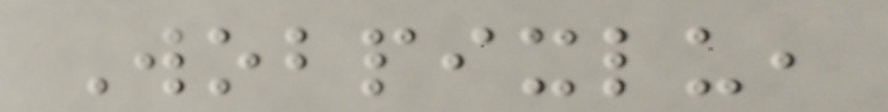Wobpixlu,
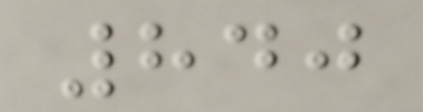840
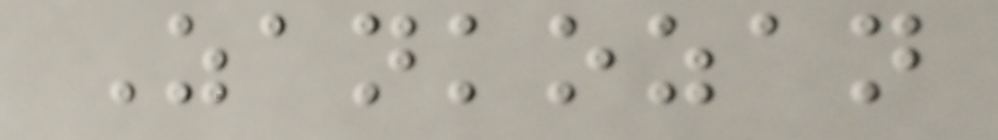Zankozan
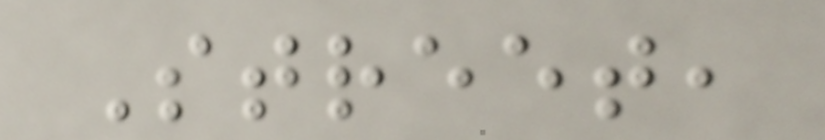Street,
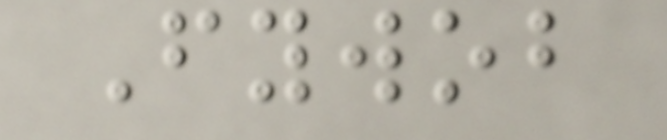Fywob
